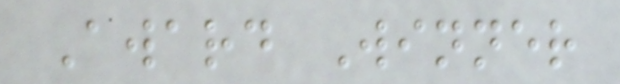Award Winner
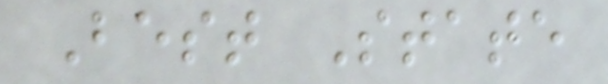Best State
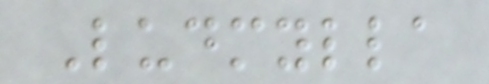Ludmylla
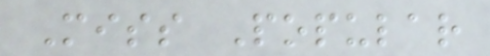Miss Popular
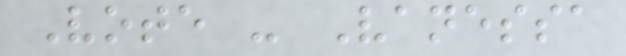Vote - Vanessa
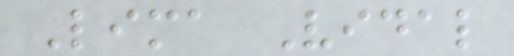Lima Vidal
